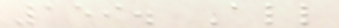159. All
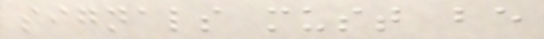signals must be
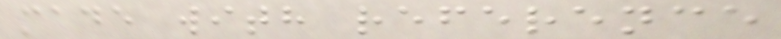made with reference
